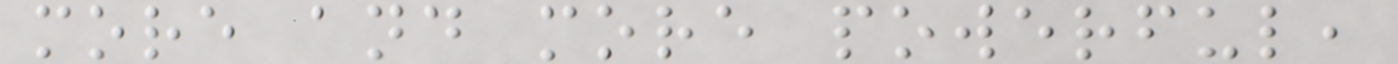more and more powerful,
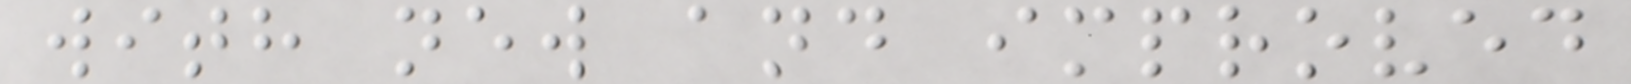with new and improved
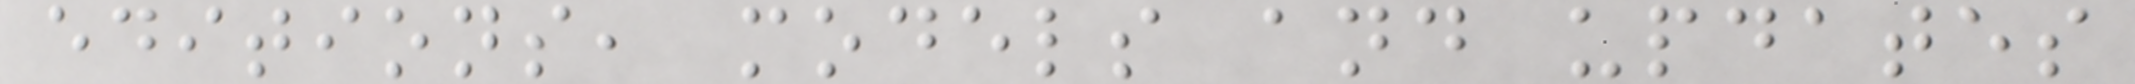editions, models and updates
